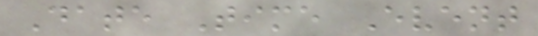Date Time Event
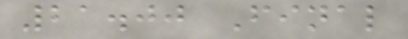21.00 Final
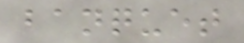banquet
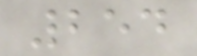254
